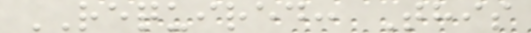REQUIRED: This
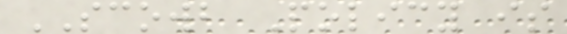SCOWB Policy is
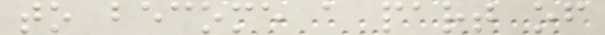to become a part of
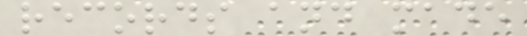records and made
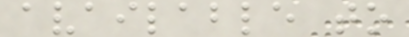available to
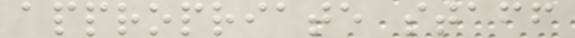appropriate staff
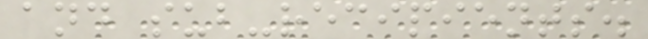and sub-recipients.
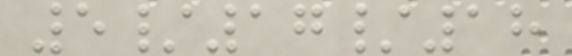5/17/18
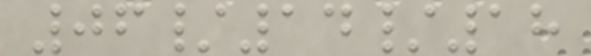06/14/18
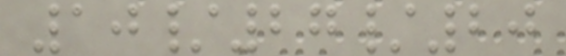10/27/20
